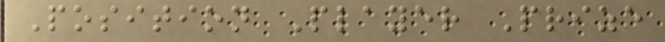Position Player Prize
